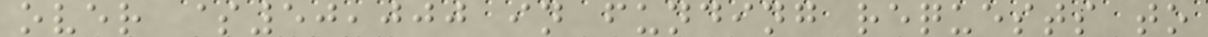over $50,000 in funding requests to
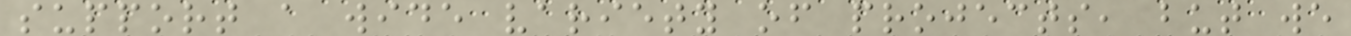support a wide variety of projects, but we
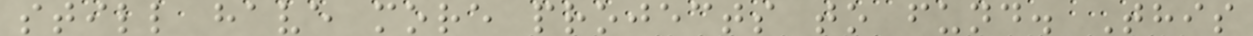still have more projects to fund. This
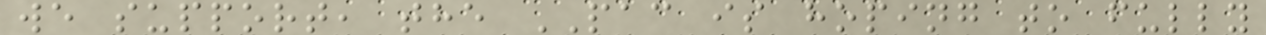we support, the PAC is hoping to fully
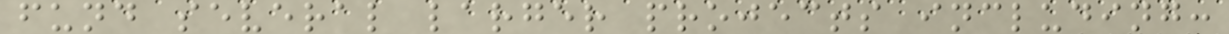fund several larger projects including:
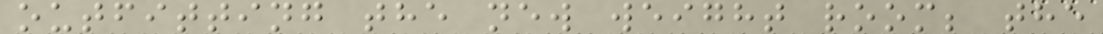outfitting the new weight room; the
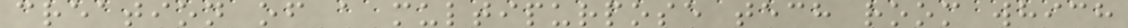creation of a multipurpose tech room which
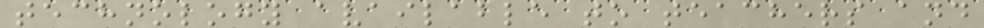technology available to teachers and
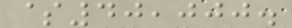$40,000.
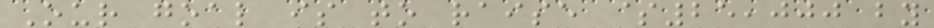Our goal is to raise $25,000 by
